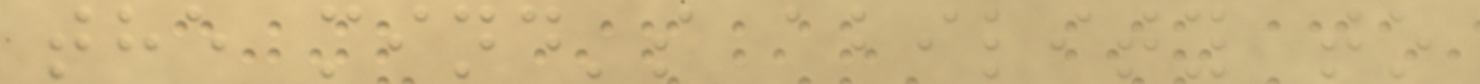the mind's ability to
